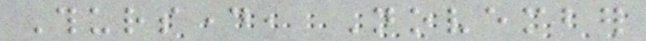Thursday, November
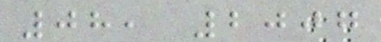08, 2007
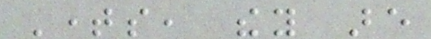Times, they are
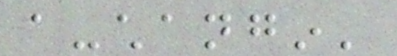a-changin'
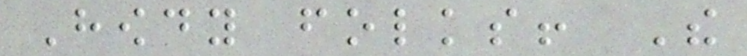Howdy folks! The
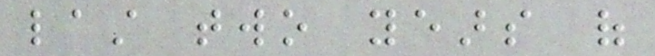last two years of
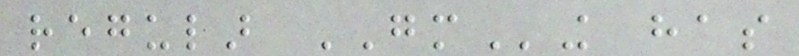regular GMing has
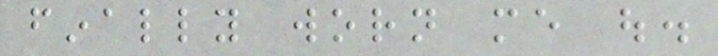finally worn me out.
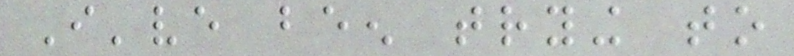I've been trying to
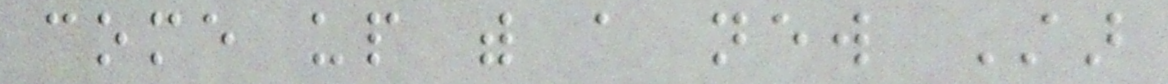come up with a new Star
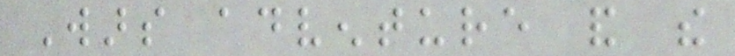Wars adventure and the
